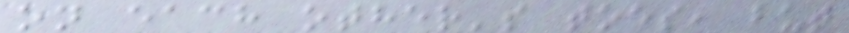on each other's toes, but
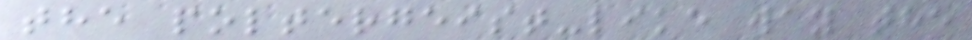the poltergeist-like way the
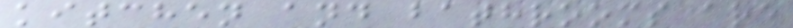kitchen and bathrooms are
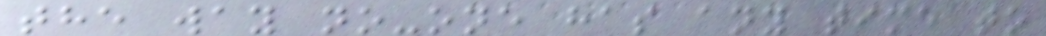the way no-one has any time to
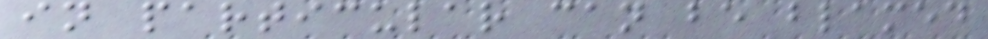in particular can be blamed
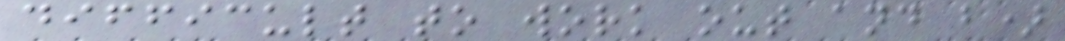difficult to work out and b)
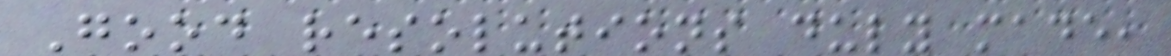Good resolutions duly made,
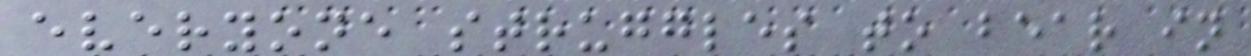everyone struggles to bear in
